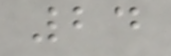24
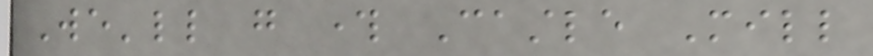We'll go through Castle Mill
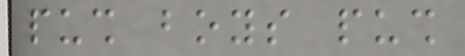push boys push
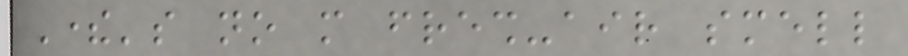There's no more fresh-air smell
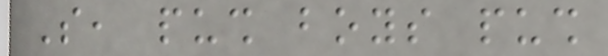So, push boys push
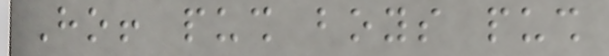Ho! push boys push
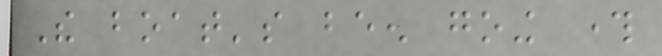The boat's been going through
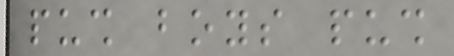push boys push
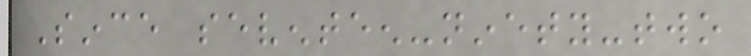Since seventeen-ninety-two
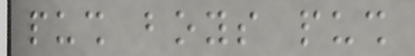push boys push
